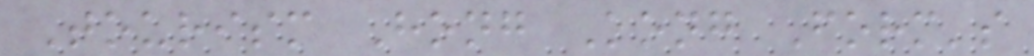Tourism Hong Kong Form's
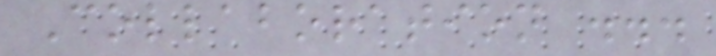Collaboration ...
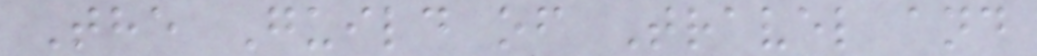The Guild of Travel and
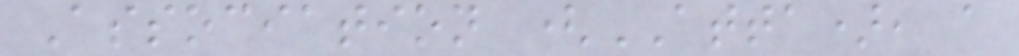Association (ATTA), a
